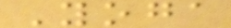Yoga
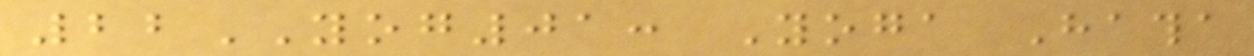22YOG01: Yoga Hatha
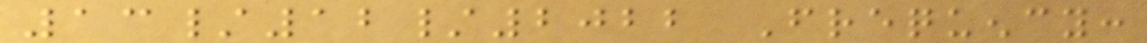13/12/2022 Frequency:
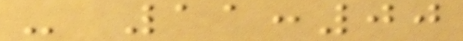- 11:00
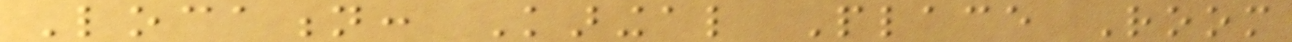Location: Karingal Place Room
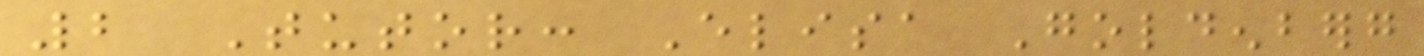2 Tutor: Elisa Goldenberg
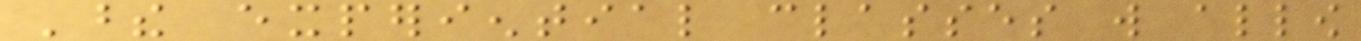These experiential classes will allow
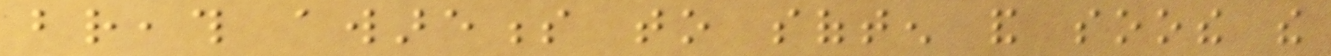breath awareness to soften and soothe the
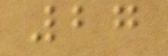27
